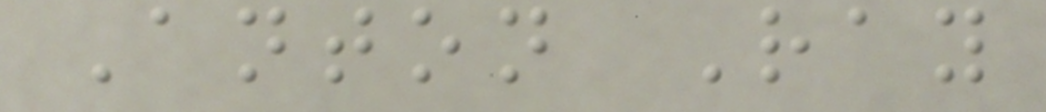Anton Ray
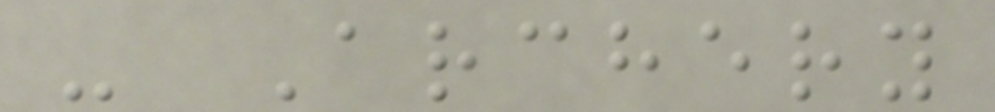- Archery
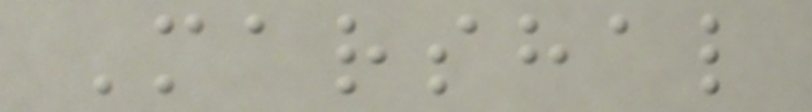Marshal
